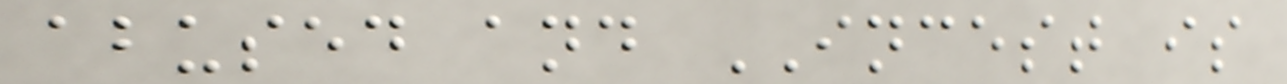abused and INCEST is
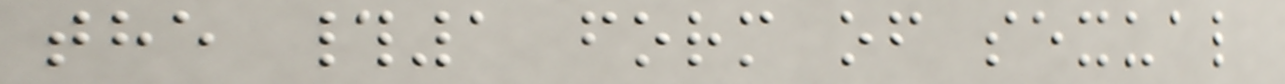the #1 form of sexual
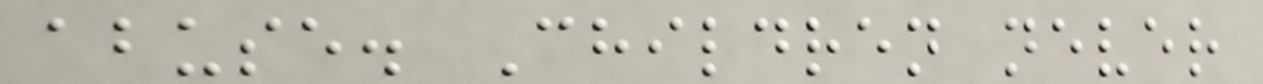abuse. Children never
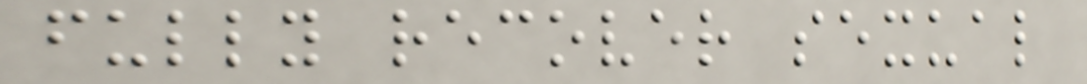fully recover sexual
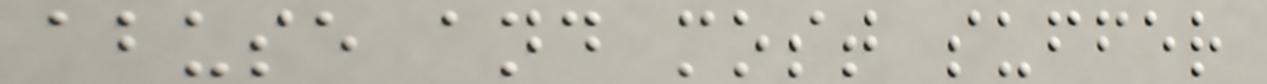abuse and most suffer
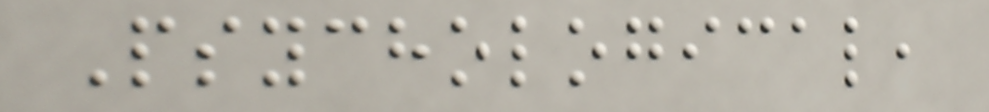Psychological,
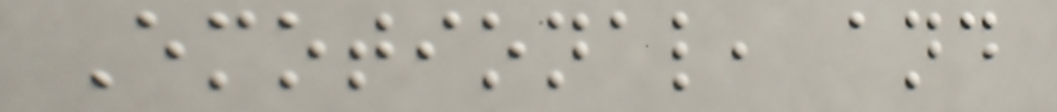Emotional, and
